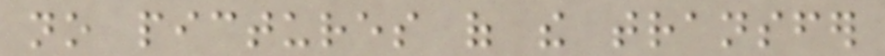no pictures of the transfer
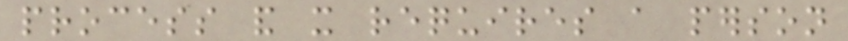process and it requires a person
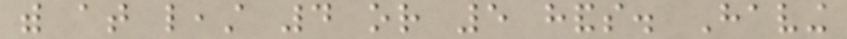with at least 4 or 5 hands. Having
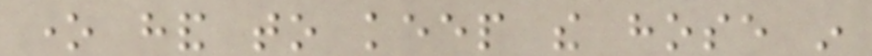one hand to keep the hose in
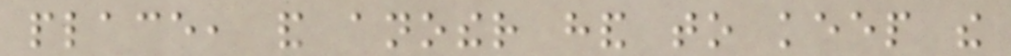place, and another hand to keep the
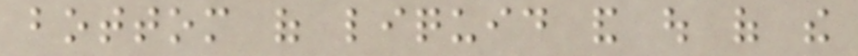bottom of liquid and out of the
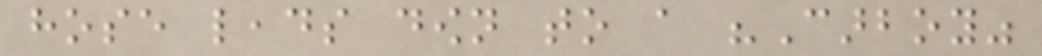hose leads down to a "Carboy"
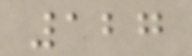127
